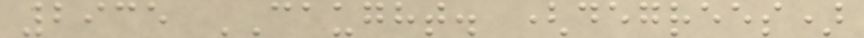2935 CAUGHT. (degrees)
